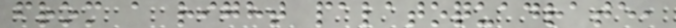from a right palatoquadrate,
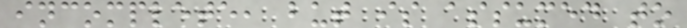incomplete, but is assumed to
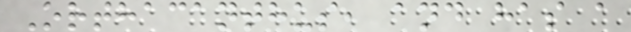Orthacanthus, and has a
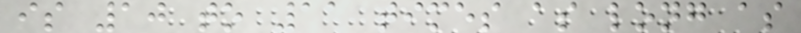is 10 to 11 times as long as
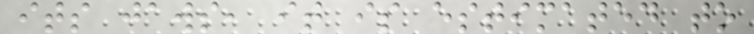its jaws, it is estimated to
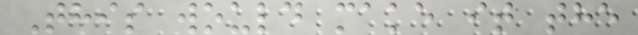This would make it the
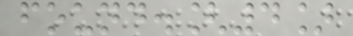found.[4]
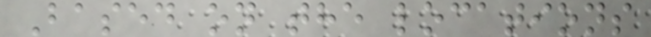Based on the locations
